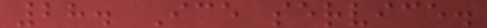28. Ice service.
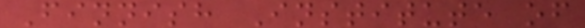Finnish Institute of
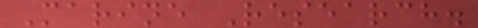Marine Research.
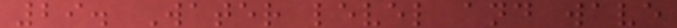29. Water level and wave
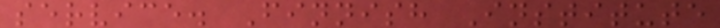service. Finnish Institute
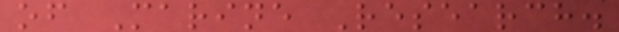of Marine Research.
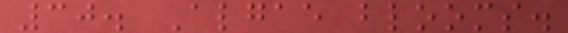30. Algae blooms.
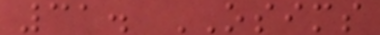31. OSIMS
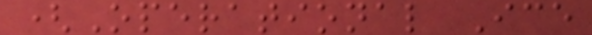(Operational Ice
